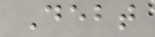Debt
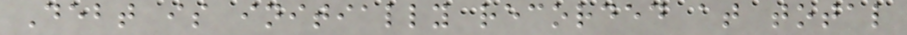Debt is initially recorded at total
